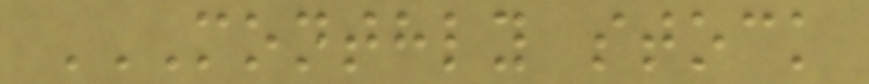MONTHLY STOCK
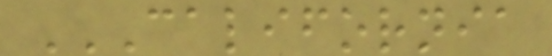CALIFORNIA
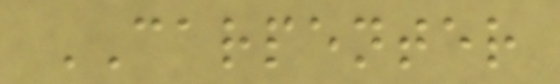CARPENTER
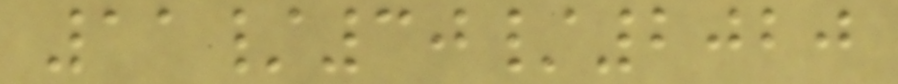11/30/2020
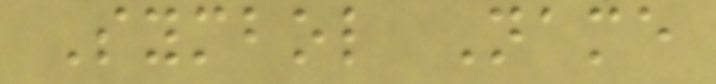Symbol Name
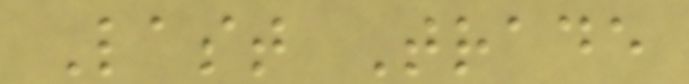Last Trade
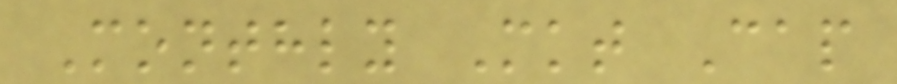Monthly Mkt Cap
